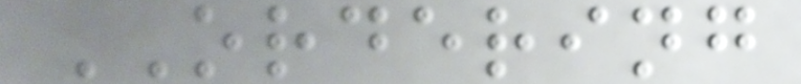ORDERING
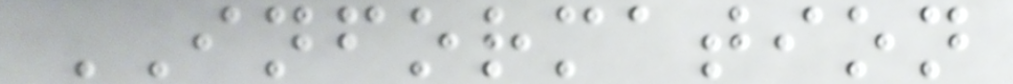INFORMATION
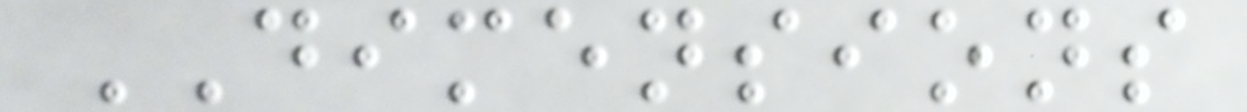DIMENSIONS
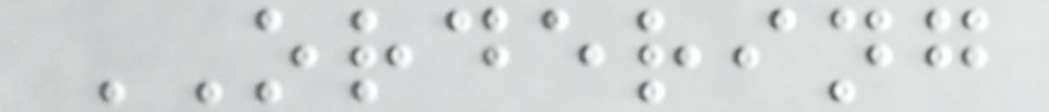ORDERING
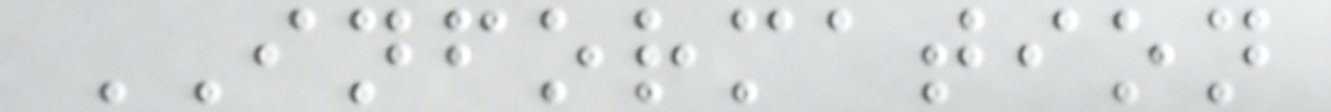INFORMATION
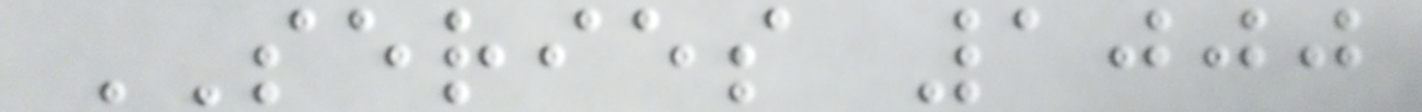SERIES 1000
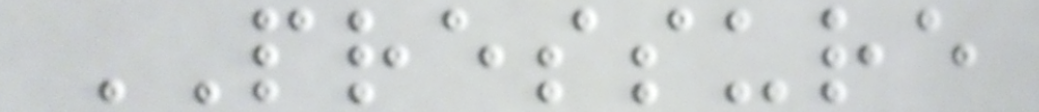PRESSURE
